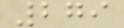279
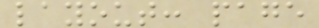layout: page
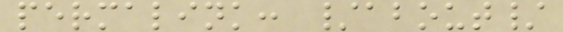permalink: /about/
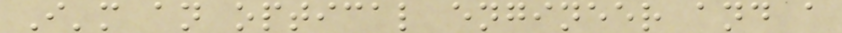I'm an optical engineer and a
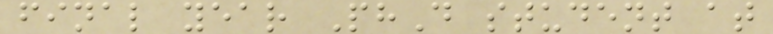final year PhD student at
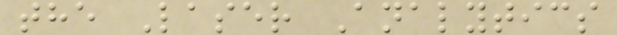the Laser Analytics
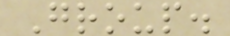Group.
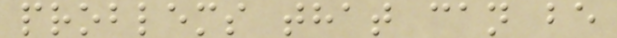problems that can be
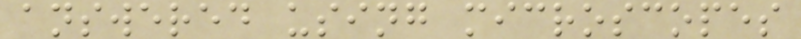answered using microscopes
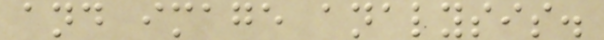and image analysis.
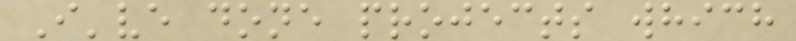I've done projects which
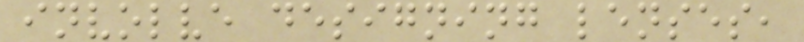involve designing lenses,
